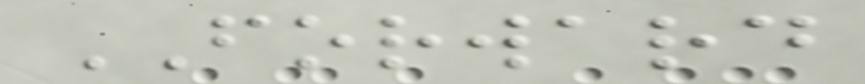FORWARD
